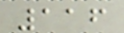116
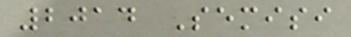2014 Semisi
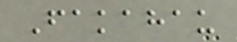Fakahau
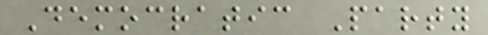Democratic Party
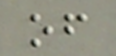of
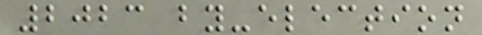2023 by-election
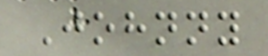Johnny
